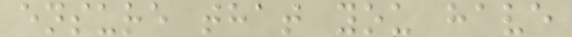ensure that you have
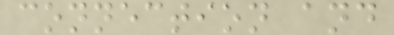connection and
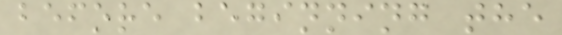before beginning the
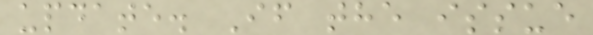update. If the issue
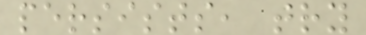persists, try
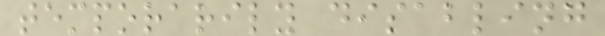temporarily disabling
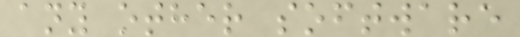any other software
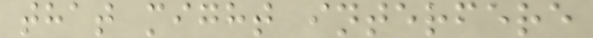that might interfere
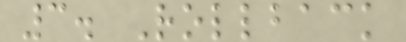3. Rollback
